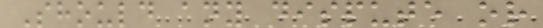Should any dispute or
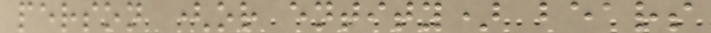person (or entity) bears
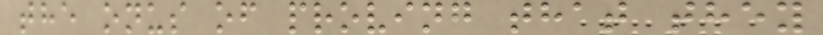the onus of proving that they
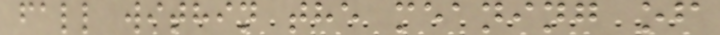fall within the meaning of
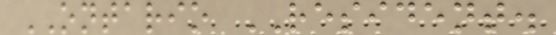ONTARIO RESIDENT.
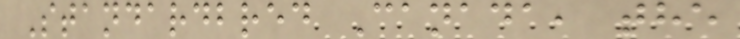Standardbred Canada, the
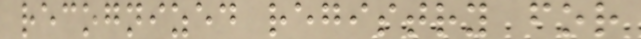recognized registry for
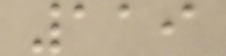119
